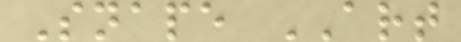Snape ART
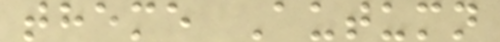theme Autumn
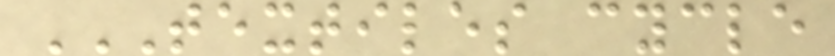TEXTILES CYCLE
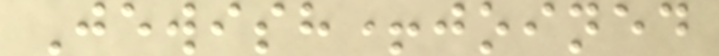Jewish+joined
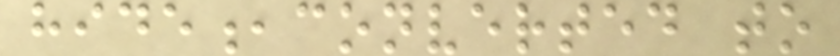hide,converted to
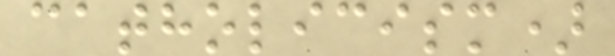catholicism)
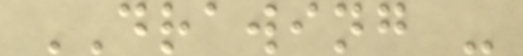DRAWING -
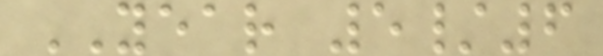YEAR 5/6
